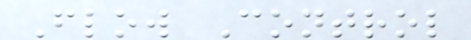Flow Control
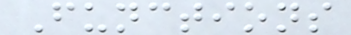Functions
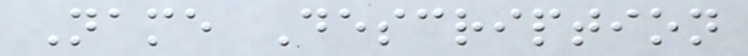Name Description
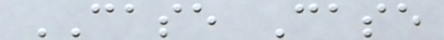CASE Case
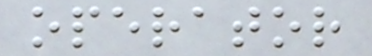operator
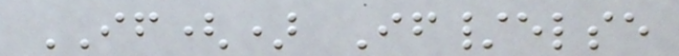IF() If/else
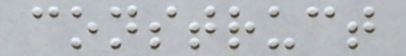construct
